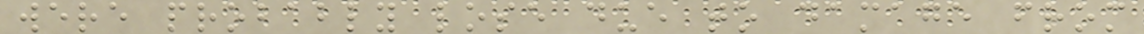were probably lose due to damage from
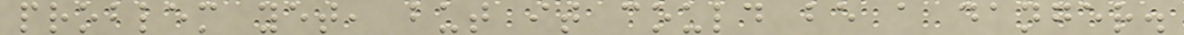problem yet, but it could be a danger.
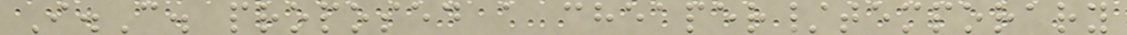I.C. proposed a cheaper/temporary
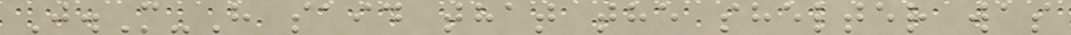J.M-H said that the shelter was
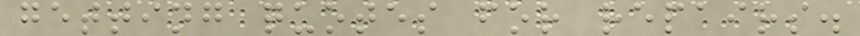getting quotes for repairs.
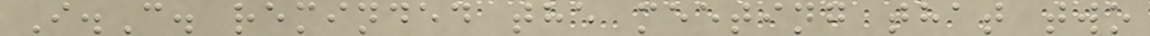I.C. reminded the meeting that two
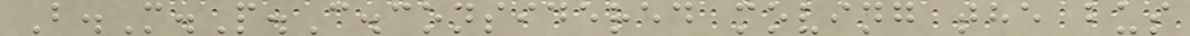B.M.P.C.considered moving the bus
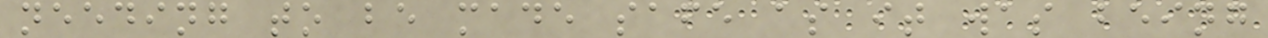needing to be made safe as it was being
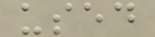used
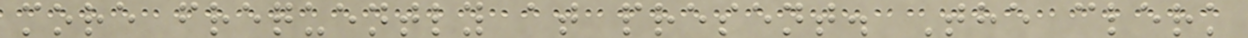more frequently at present. The clerk
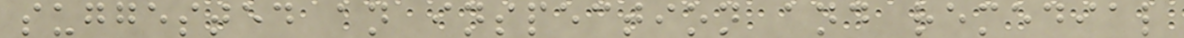suggested an inspection and remedial
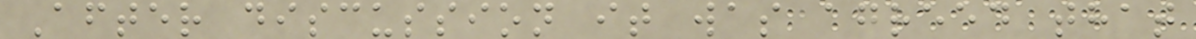After discussion it was agreed that
